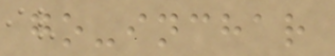go-inchar
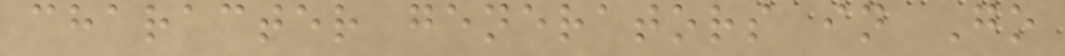character generators in Go
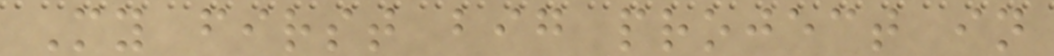My first big project in
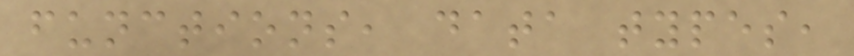functions, data types,
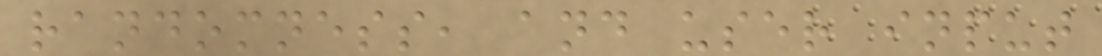randomness, and user input
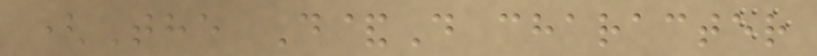(The D&D character
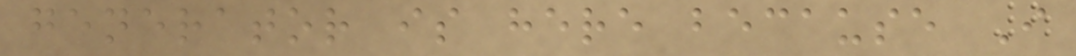generator is here because I
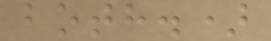both.)
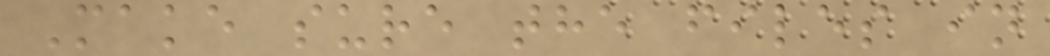Make sure the files in
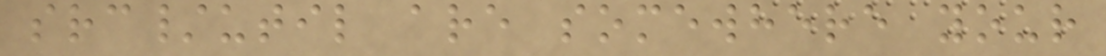src/util are somewhere your
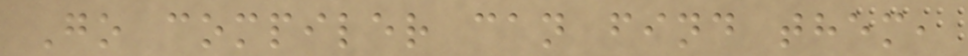Go compiler can find them,
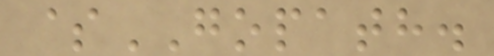$GOPATH.
